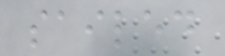sailed
